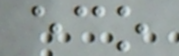eco
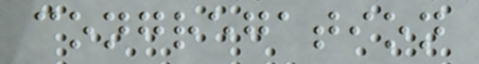congregation
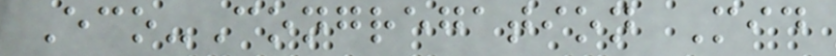Eco-Congregation Mid
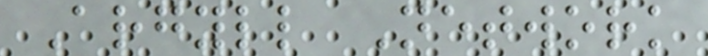Argyll Network
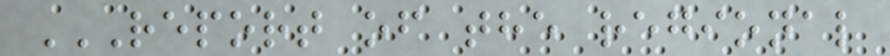REPORT OF THE REGIONAL
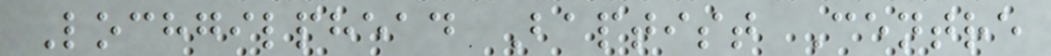Lochgilphead Baptist Centre
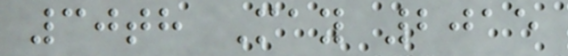30th May 2015
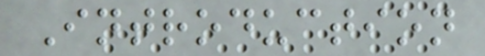Introduction
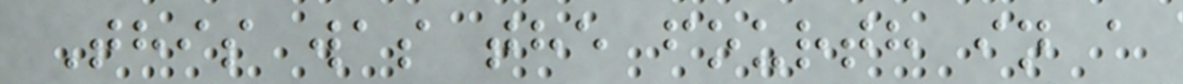This was the fourth in a
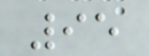95
